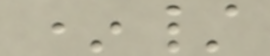*/
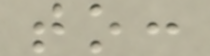to:
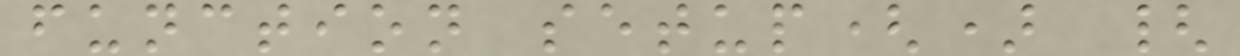function setup() {
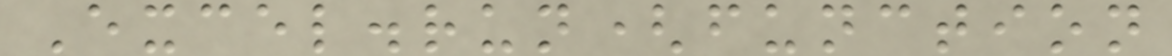Excel.run(function
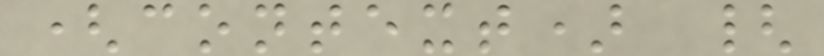(context) {
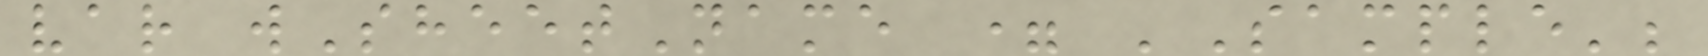var wSheetName = 'Sample';
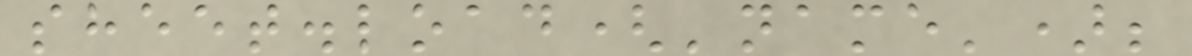sheet.load('name');
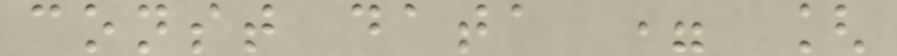const data = [
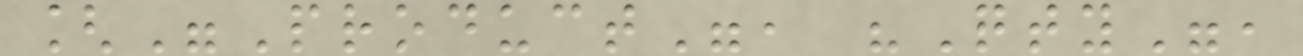["Product", "Qty",
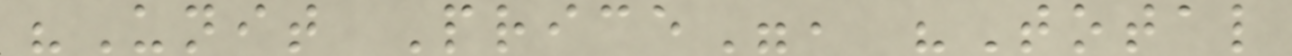"Unit Price", "Total
